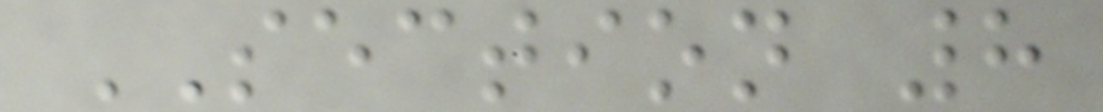SECTION 8
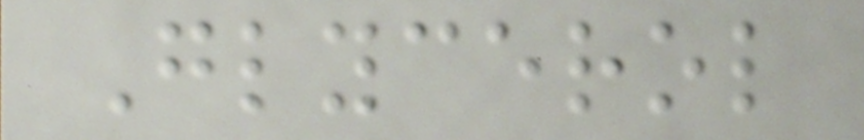Glycerol
